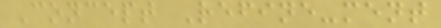Concept Refine-ment
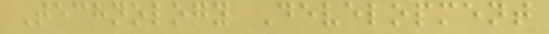Technology Development
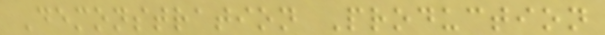Demonstration Production
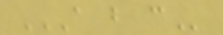A B C
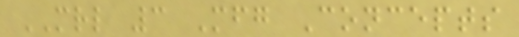MRL 3 Mfg Concepts
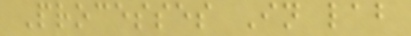Processes In lab
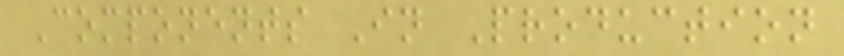Components In Production
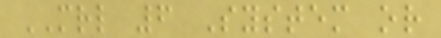MRL 6 System or
